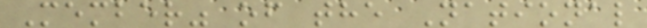Member" of the National
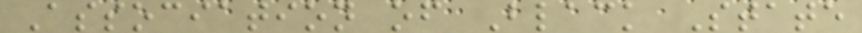Association of Black State
